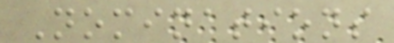Nominations
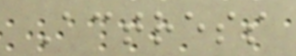Actress
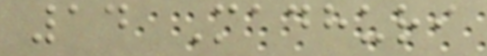14 Madhuri
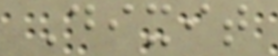Dixit
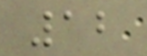12
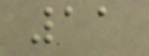11
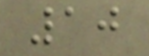10
